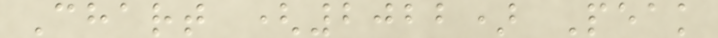Chart (2022) Peak
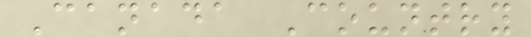Canada Country
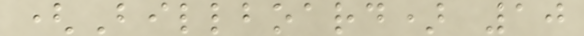(Billboard) 10
